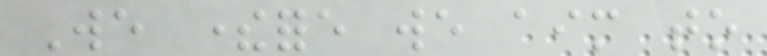We therefore we aim to
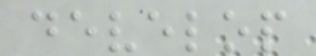develop
